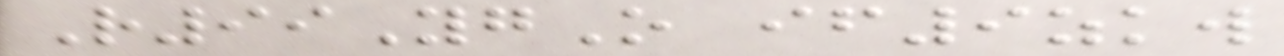R99YgO if9zkw
